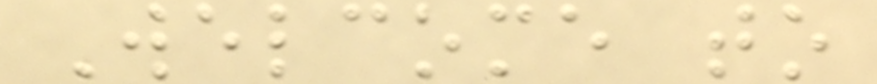Welcome to
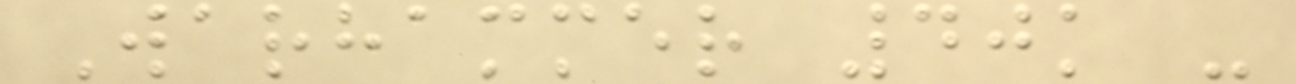Warhammer 40k -
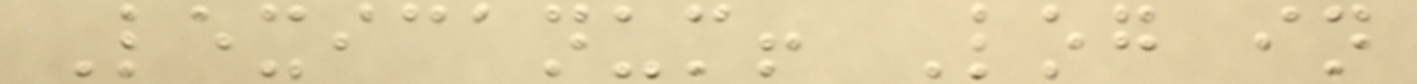Lexicanum! Log in
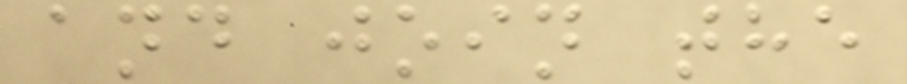and join the
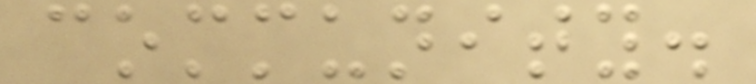community.
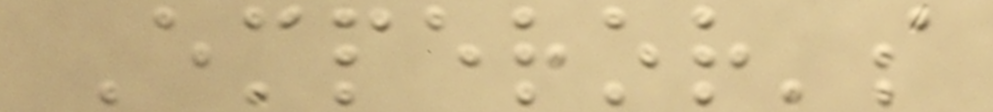Emperor's
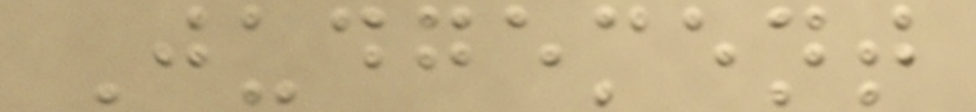Judgement
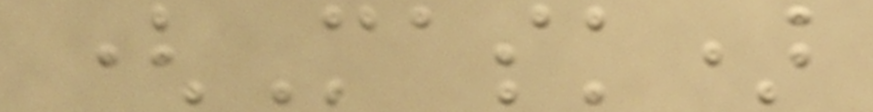(Mask)
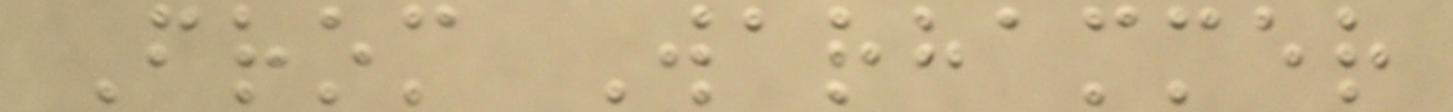From Warhammer
